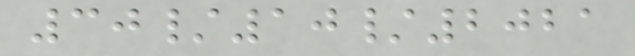30/10/2021
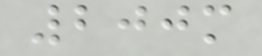200m
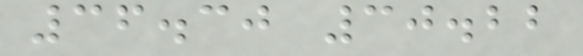36.30 30.22
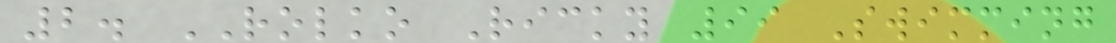2. ROLKO Ricky 99 Swimming
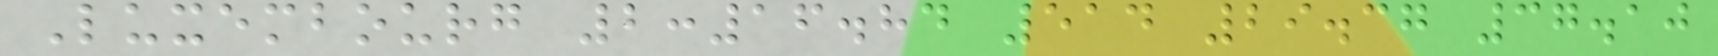Luxembourg 2:16.84 514 29.37 37.10
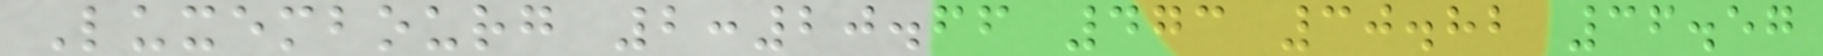Luxembourg 2:20.66 473 30.82 36.57
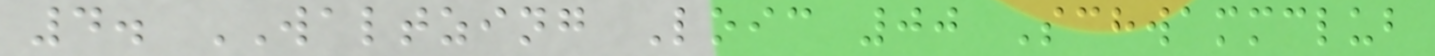4. WALTZING Loic 00 Schwammclub
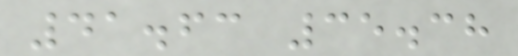41.63 35.38
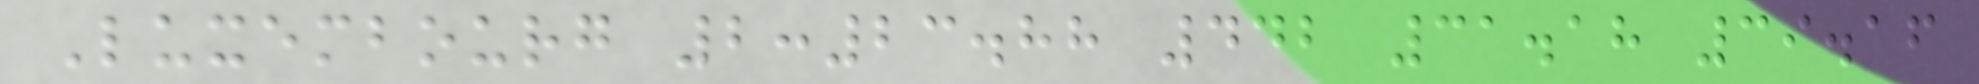Luxembourg 2:23.88 442 31.18 39.16
